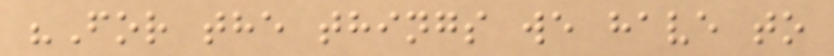"For the things we have to
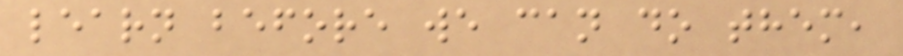learn before we can do them,
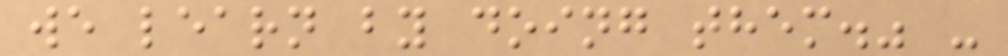we learn by doing them." -
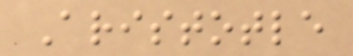Aristotle
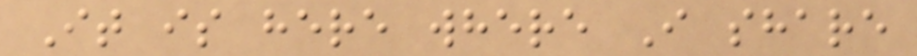It is here where I share
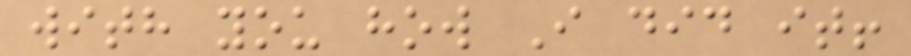with you how I did it!
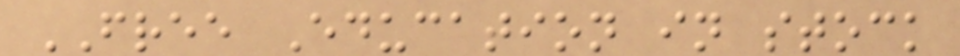FREE Education in stock
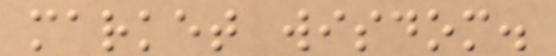market wisdom.
